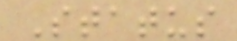Status
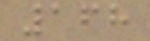168
